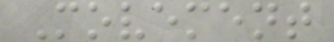Movement
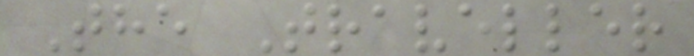The Traveller
